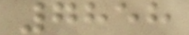7858
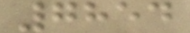7854
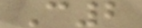C2
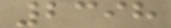2398
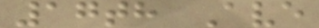17th Ave
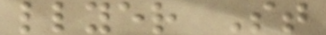llyer St
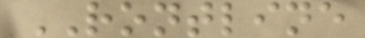RONTLINE
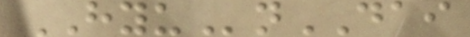HYUnDAI
